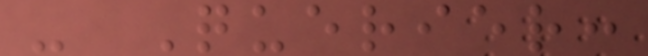- Querier:
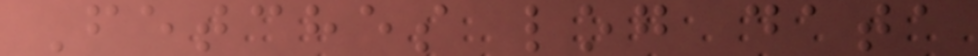Fetches log data
